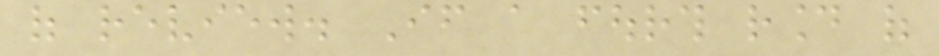of review. If a fourth round of
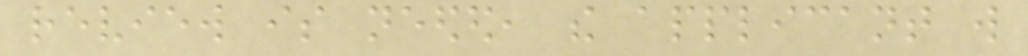review is needed, the applicant will
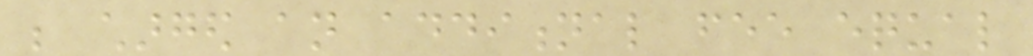be charged an additional fee equal
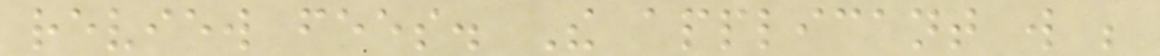review fees. The applicant will be
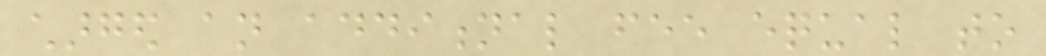charged an additional fee equal to
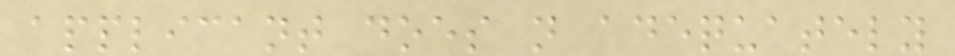applicant does not adequately
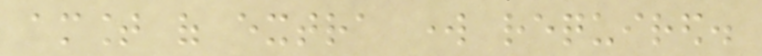amount of extra work required.
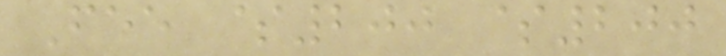Fee $200 $200
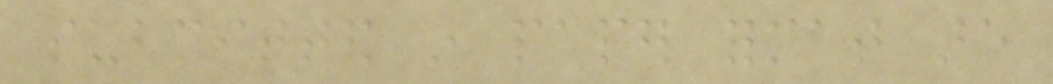submitted in paper format are
